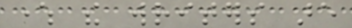where the writers are
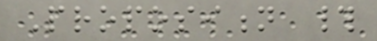Proposition #
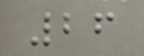26
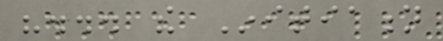"... the Initiation
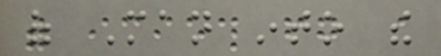of Man into the
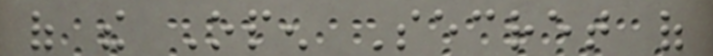of the Open Secret of
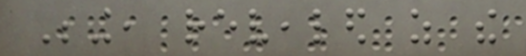Being, revealed as the
